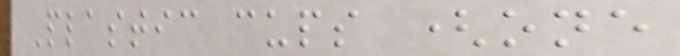Plastic cups (one
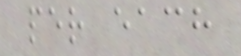per each
